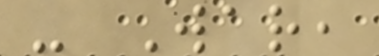- War,
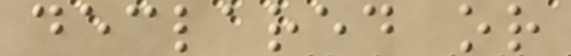declared or
